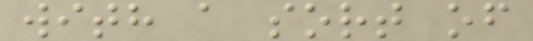with a sort of
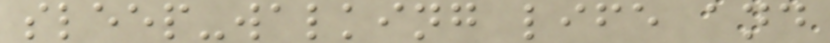sleep-walking life and
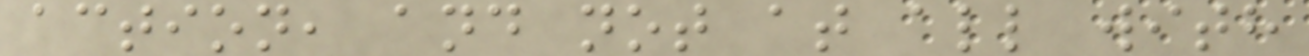action, and not at all with
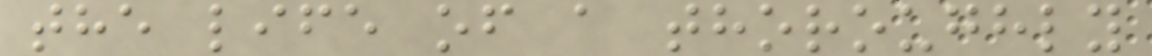the life of a thoroughly
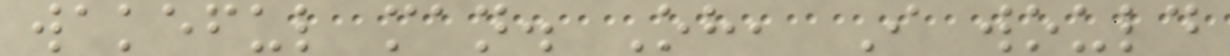wakeful man. Oh, I would
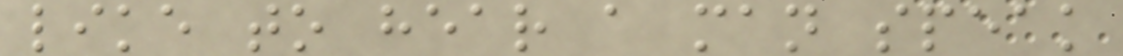like to hear a man speak
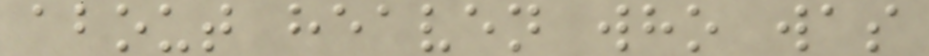about heaven who was
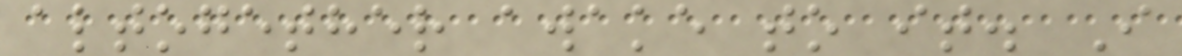altogether awake to it. I
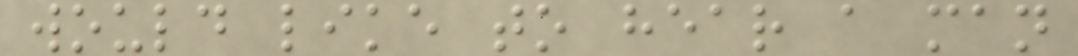would like to hear a man
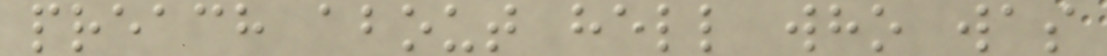preach about hell who was
